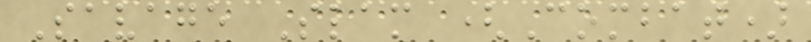Savage Slam (Combat)
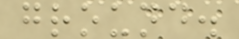ground.
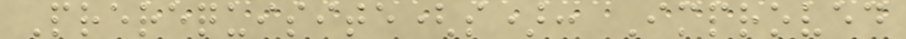Prerequisite(s): Improved
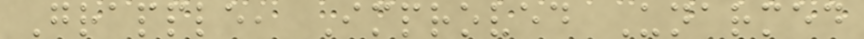Grapple, Improved Unarmed
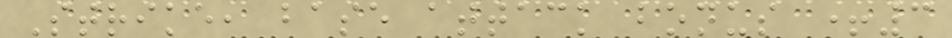Strike, base attack bonus +3
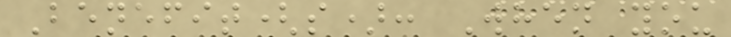Benefit(s): When you
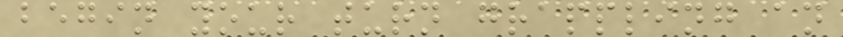begin your turn grappling an
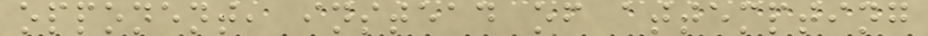opponent, instead of attempting
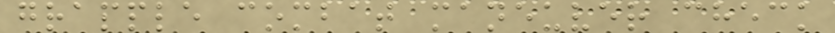grapple combat maneuver check
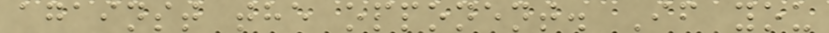against the opponent. If you
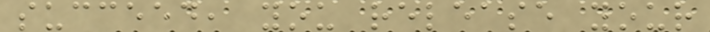succeed, you release your
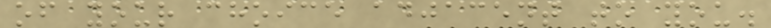of your choice adjacent to you.
